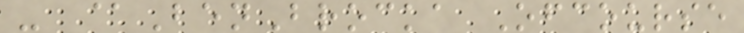- @BenBrocka Ofcourse
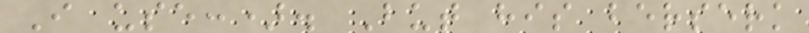I use:). But his berserk
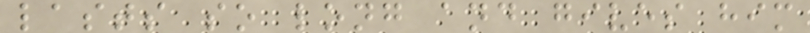lasts so long and gives him
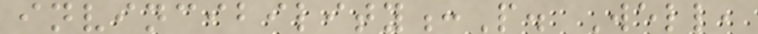invincibility:P. Well,
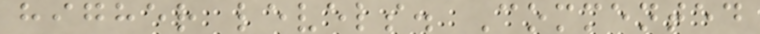higher levels. Commented
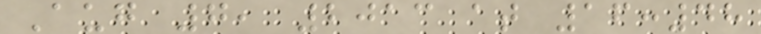Aug 7, 2013 at 16:48
